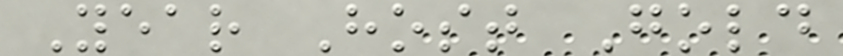Year Host Gold
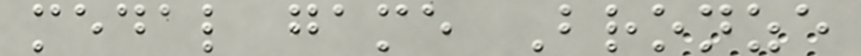medal game Bronze
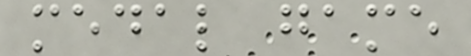medal game
